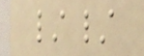//
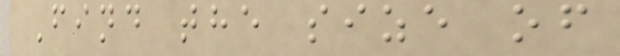Find the size of
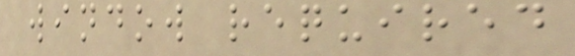window required
